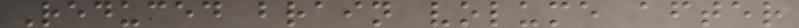Reduced brain volume after
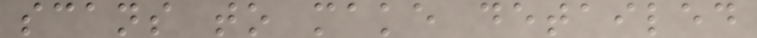scans to make detailed
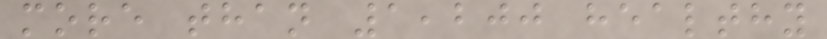more than 1,200 healthy
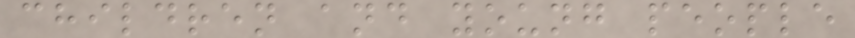children and young people
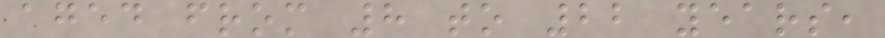aged from 8 to 22 years,
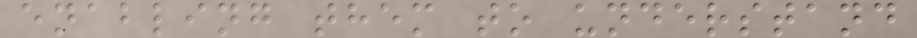enabling them to understand
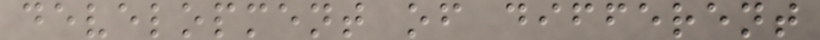development of different
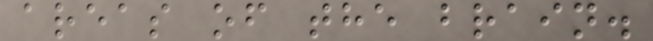areas of the brain.
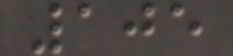105
